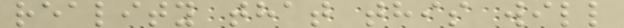reality that this will
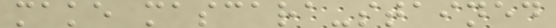make mascara-stained
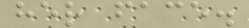her face.
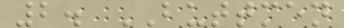2. BUTTMEN
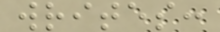writes:
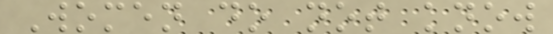Women do not know
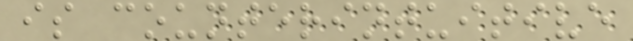is counterintuitive
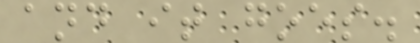and it goes.
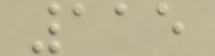115
